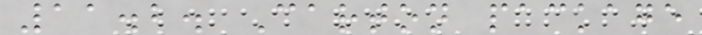11.2. Carton package
